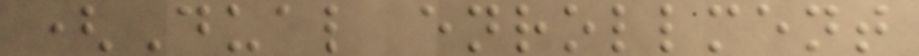(Dual enrollment
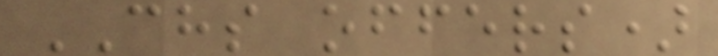CHS offers)
